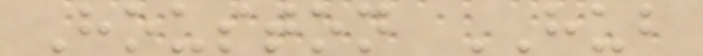Houston HUB
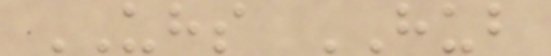UHS HUB
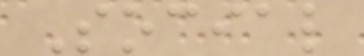Social
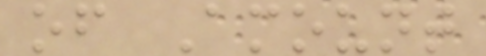of Amount
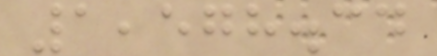1,578.34
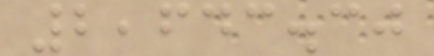2,643.30
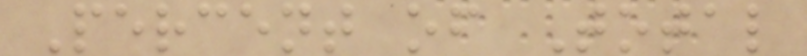Percent of Total
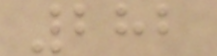282
